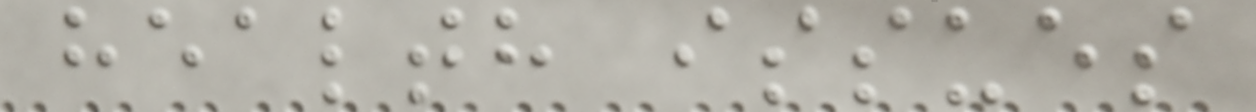health issues
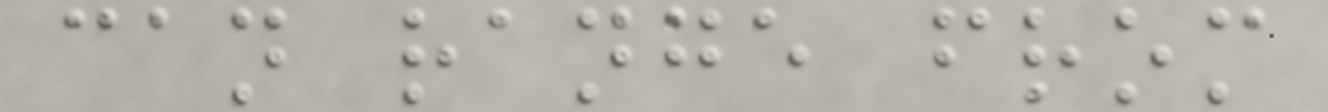can range from
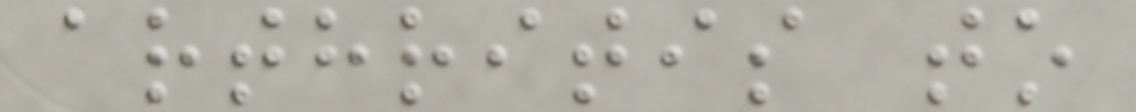arthritis to
